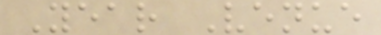Year Venue
